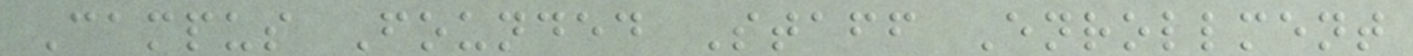Campus Founded Staff Enrollment
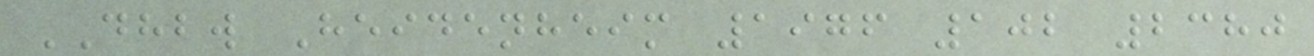DHBW Heidenheim 1976 102 2380
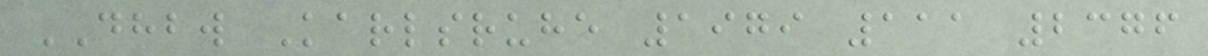DHBW Karlsruhe 1979 111 2376
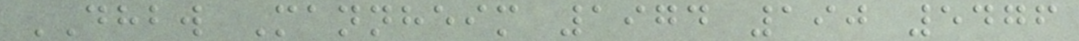DHBW Mannheim 1974 190 5476
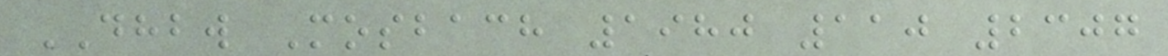DHBW Mosbach 1980 110 2307
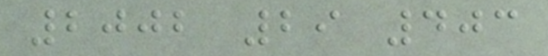2002 29 403
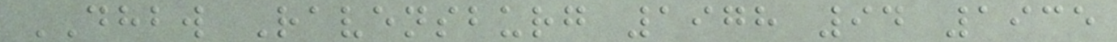DHBW Ravensburg 1978 94 1935
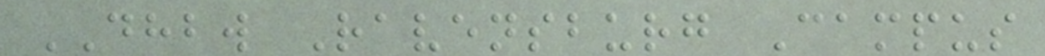DHBW Ravensburg Campus
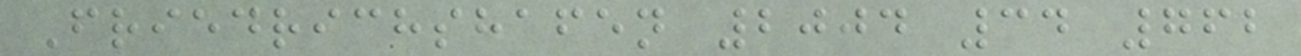Friedrichshafen 2004 34 762
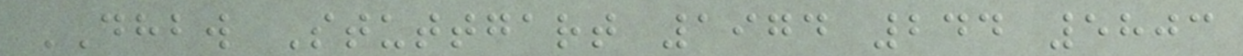DHBW Stuttgart 1974 244 5803
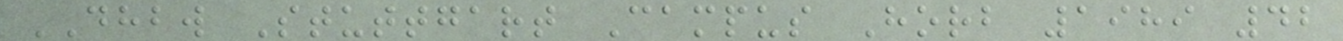DHBW Stuttgart Campus Horb 1989 42
